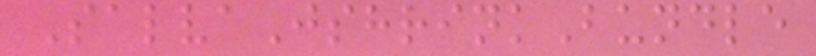SalvaJshrinkBundle
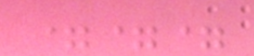===
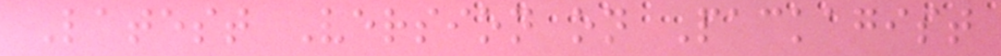Latest Version on Packagist
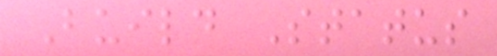Build Status
